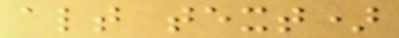alt text)
